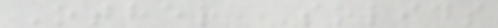Other Solids
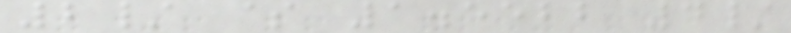2/ $ 1.5522 4/
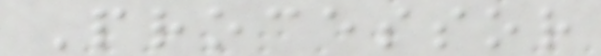Processor
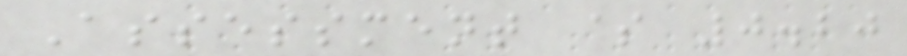Assessment $ 0.20
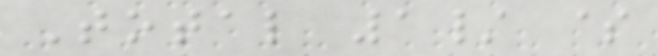Total 1/ $
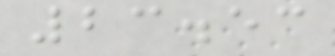23.53
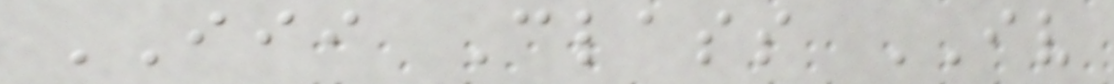III Class IV
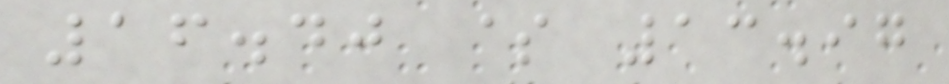16.40 $ 13.97
